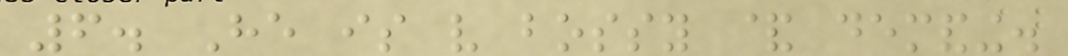6. He is very bossy & demanding.
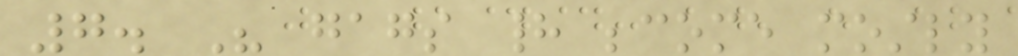7. His gags had become mostly
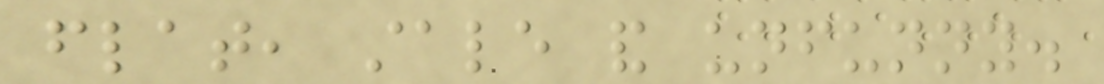flat, stale and unfunny.
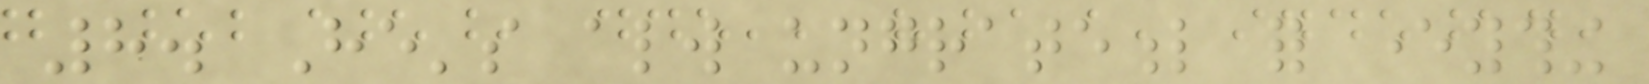8. He's always ungrateful for everything
